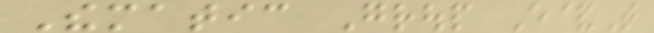Thematic Group E&T
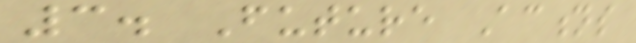3. Future Actions
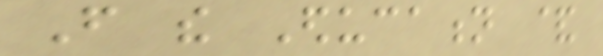From the Education &
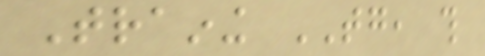Training TG, this
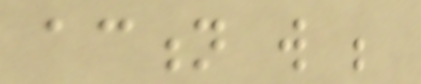action will be
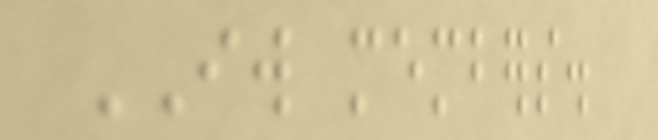IW members.
